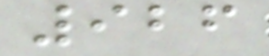926
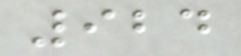924
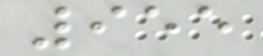955
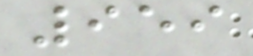959
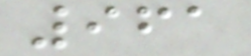961
